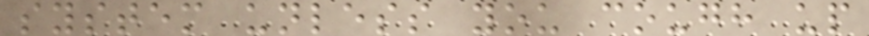system unless you cough up
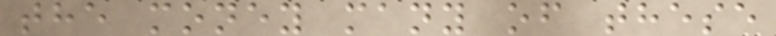the money many of these
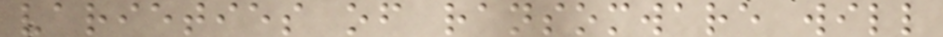varieties of ransomware will
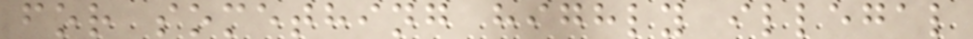for something highly illegal
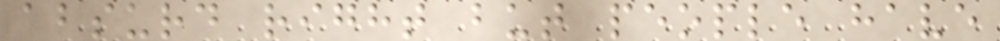absurd right but people have
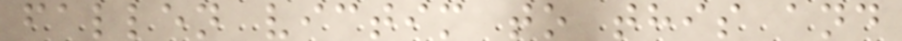fallen victim to this and
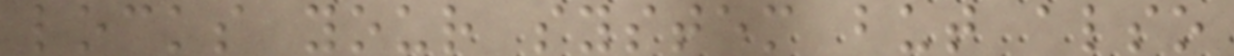locks your system but also
